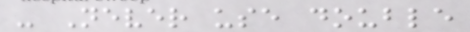- Never use double
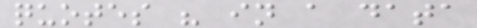quotes " in a data
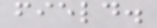field.
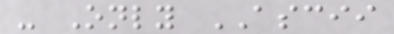- Only ASCII
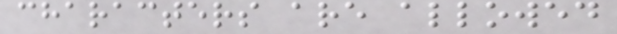characters are allowed
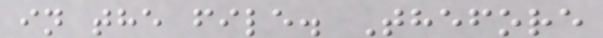in the file. Thefore
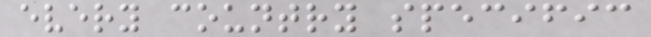every country specific
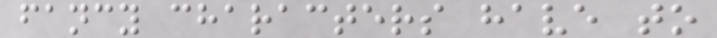fancy characters have to
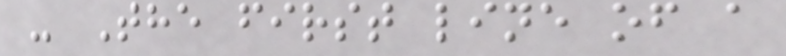- The first line of a
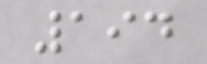194
